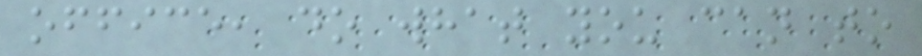office, do what you can to
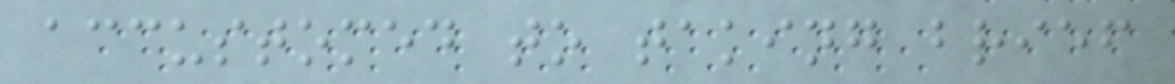accustomed to taking brief
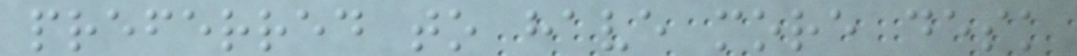preferred to have more desk
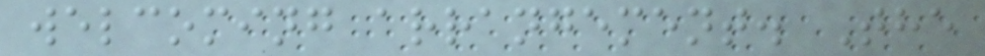welcoming arrangement. The
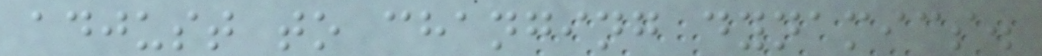adjust to changing dynamics.
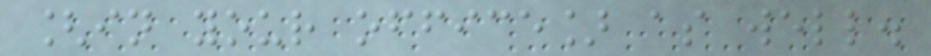[in your office] as well.
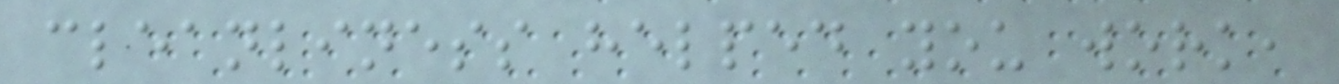cleanliness helped you work,
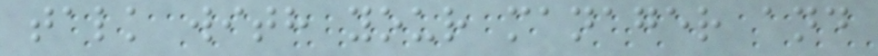talk with your manager and
